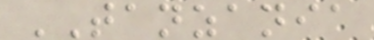TANZANIA
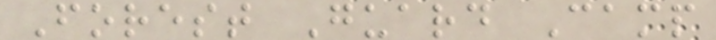Forest Guard Camp
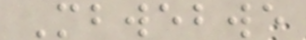Mbwebwe
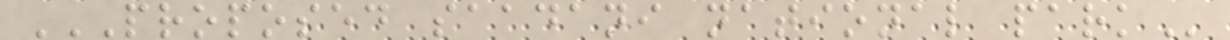PROPOSED SAADANI NATIONAL PARK
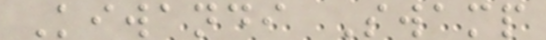Kiwandi Swamp
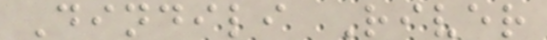Dindili River
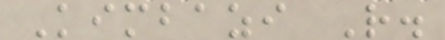Kimbazi R.
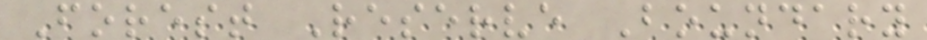Forest Reserve Boundary
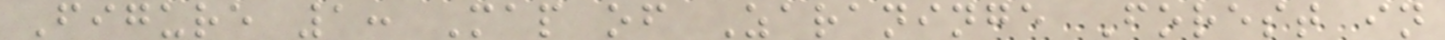Figure 1: Map of Zaraninge Forest in
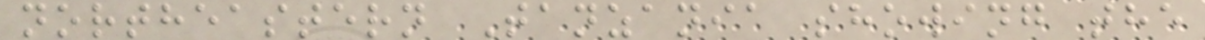northeastern Tanzania showing the
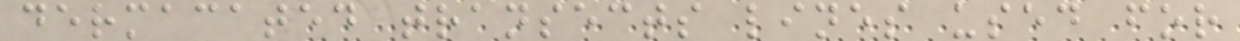dermacated transects lines used for
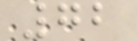72
